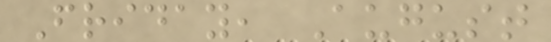Friday, August
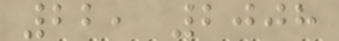22, 2008
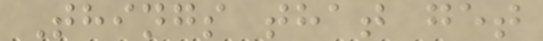Things that get
